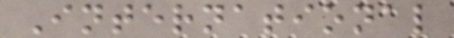International
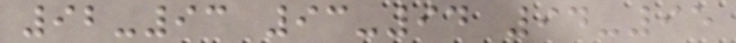92-93 93-94 94-95
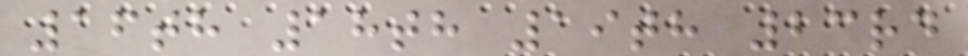16th 18th 19th 23rd
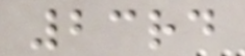23rd
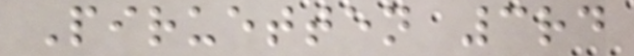Piruetten 3rd
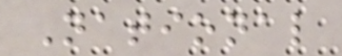National
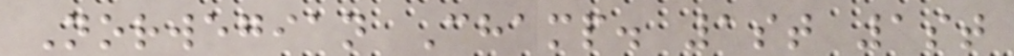Norwegian Champ. 1st 1st
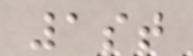1st
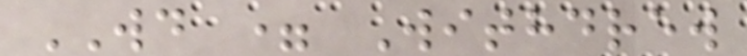WD = Withdrew
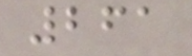261
